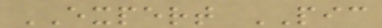EXPERT PIC
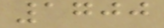1700
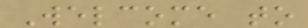Welcome to
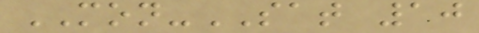MON-SAT 10
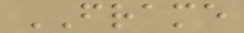FRAME
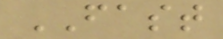FAST
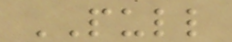PULL
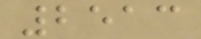2513
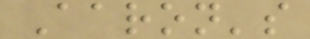Aaron's
